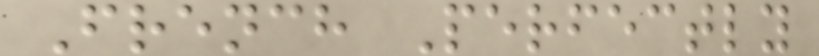French Perfectly
